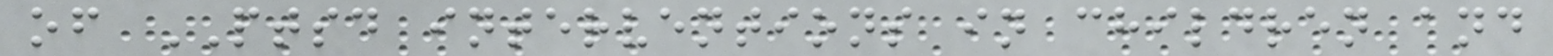of PTSD interventions in children and
